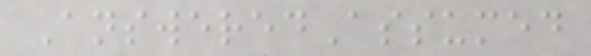AnsweredAssumed
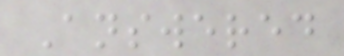Answered
